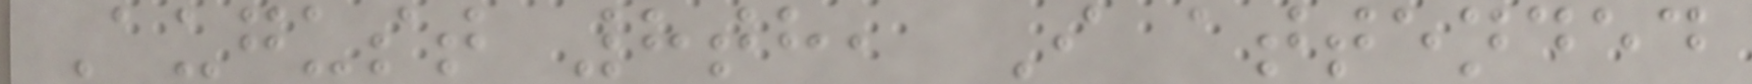August 8th, I attended
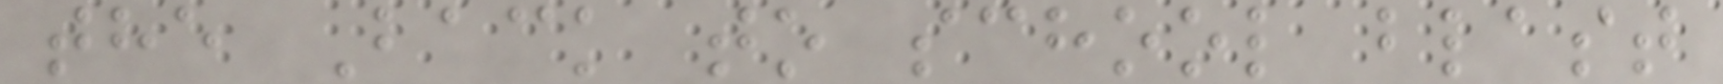the Back to school blast
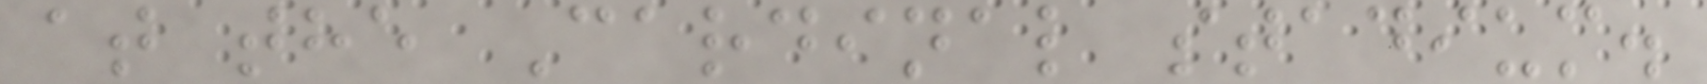at the Cardinal stadium.
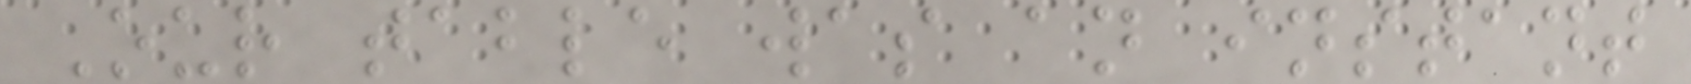Our table was an instant
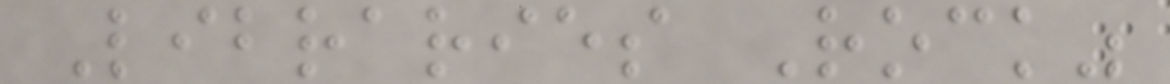Libraries Rock"
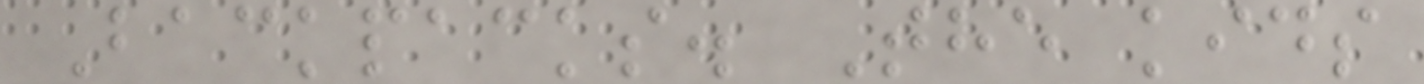Backpacks. The kids
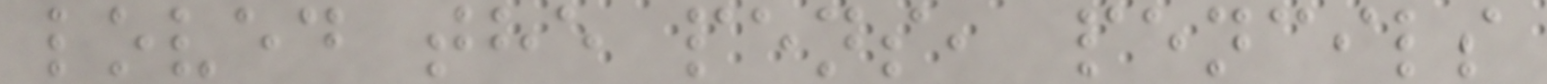loved the pens, pencils
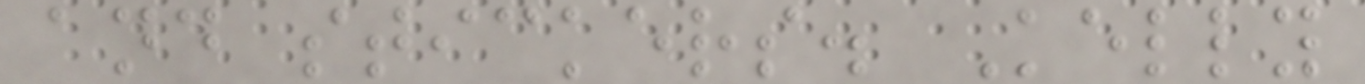and stickers. Kelly
